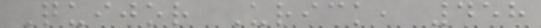Quijor Urick, 458
